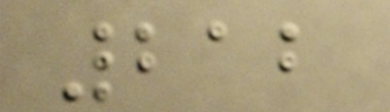212
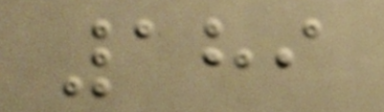189
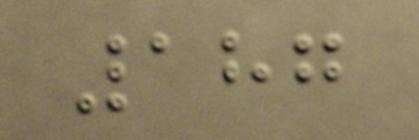187
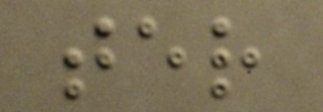ter
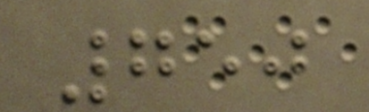750
